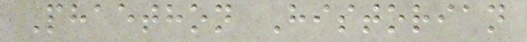Phaethon Historian
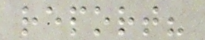report?
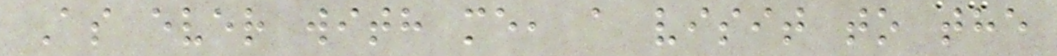As ever with me, a visit to the
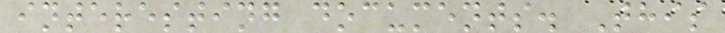interesting documents. This
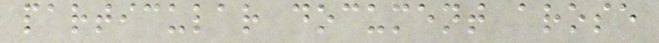particular document arose
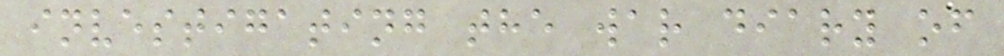investigating the war diary of
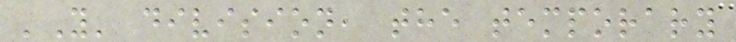'Y' division, the temporary
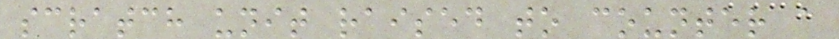scratch unit raised to counter a
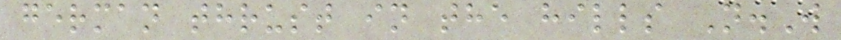german thrust in the hills N.W
